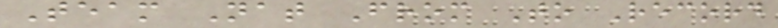Team Nat From To Record
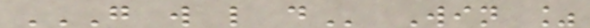G W L D Win %
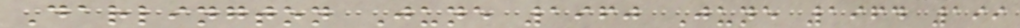Darlington June 1960 June 1964 199
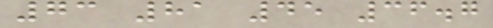73 81 45 36.7
